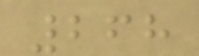268
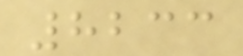8233
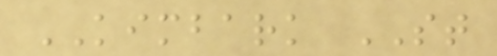KIMBARK ST
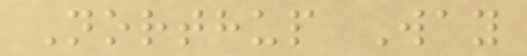Northup Way
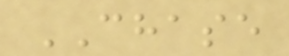CHASE
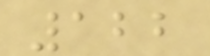122
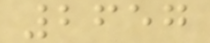2657
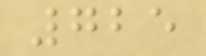725
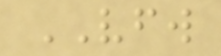VFW
